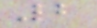2
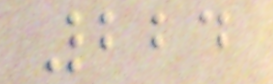224
